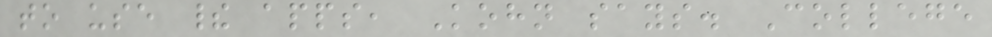to use their apps, Kohn says. College
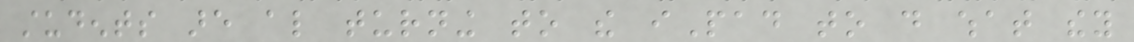students are also turning to the iPad to do what they
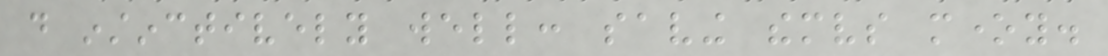do instinctively well: saving themselves money.
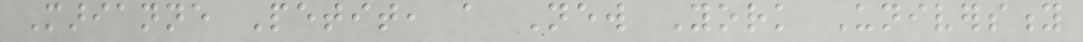Marianne Petit, a New York University
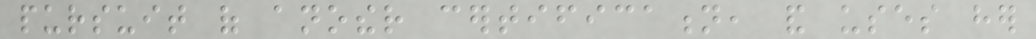pursuit of another certification, and uses her
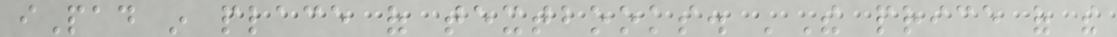iPad in place of textbooks. 'The price of the
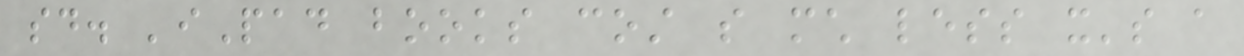said. 'iPad books cost so much less it's a
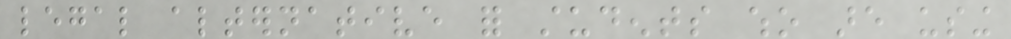legal alternative for students who are using
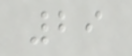29
